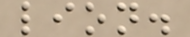lion.
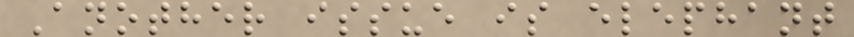Another issue is elephant
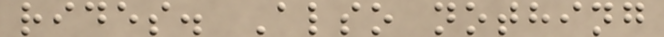rides. Also nothing
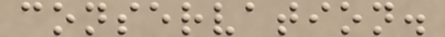conservation.
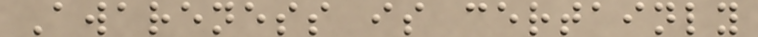Awareness is certainly
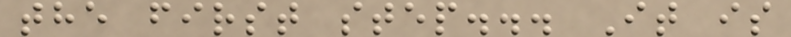the first step... It is
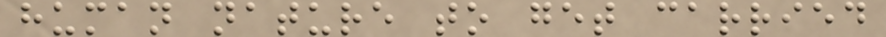human nature to get carried
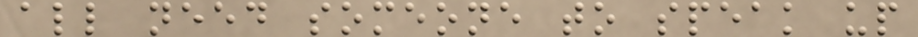all need someone to speak up
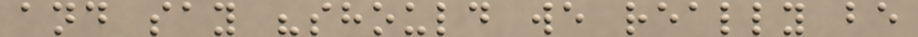and say "should we really be
